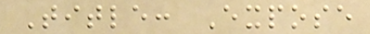Title: Expose
